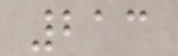213
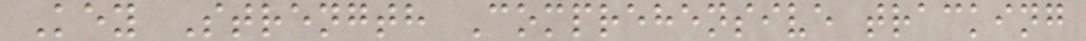Key Strength Comprehensive tracking
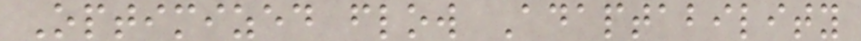Optimized flow Adaptability
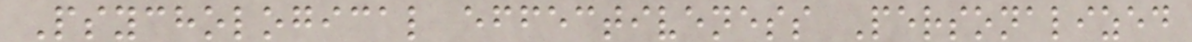Psychological effectiveness Personalized
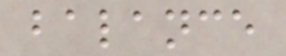balance
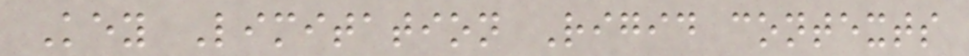Key Limitation Rigid contexts
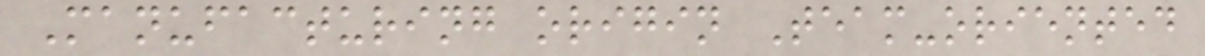Manufacturing origin Team-oriented
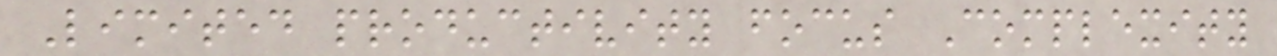Limited productivity focus Complexity
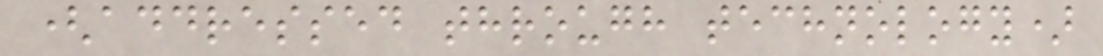(addressed through technology)
